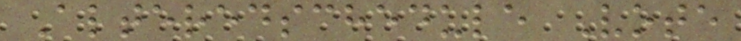Alteredschedule Vote
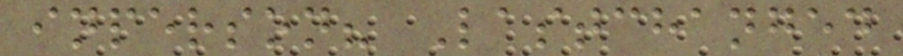inperson? Lastchanged
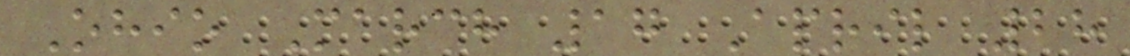Ohio March 17 April 28
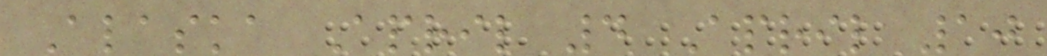Alaska April 4 April 10
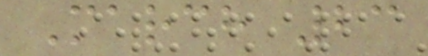March 23
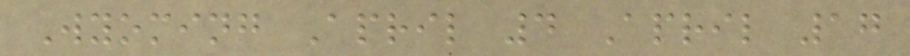Wyoming April 4 April 17
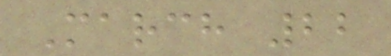March 22
